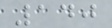140
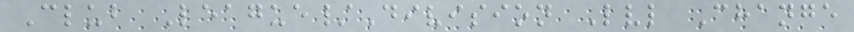Club League/Division Lvl Change
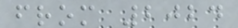from 2024
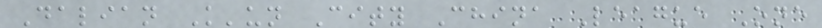Dalian K'un City China League One
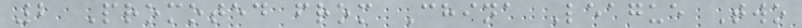2 Promoted from China League Two
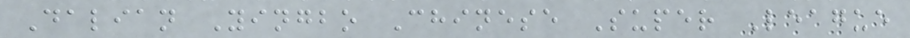Dalian Yingbo Chinese Super League
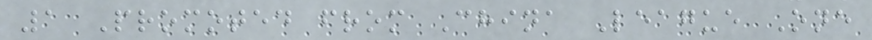1 Promoted from China League One
